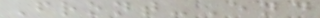Front-End
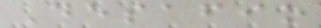Desafio
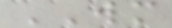WM
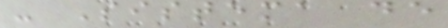- Sistema de
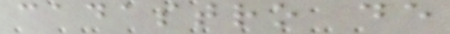cadastro de
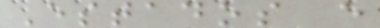Estados e
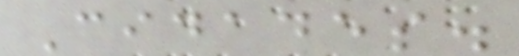Cidades.
